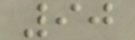90
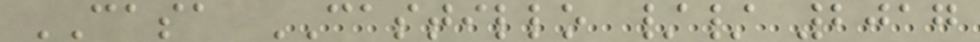CASA CASTILLO // 2017
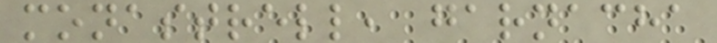monastrell, garnacha
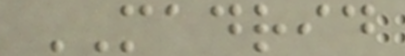MADRID
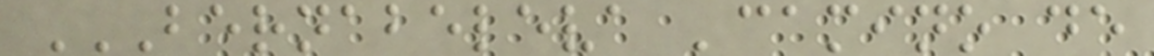BERNABELEVA 'CAMINO DE
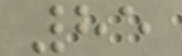85
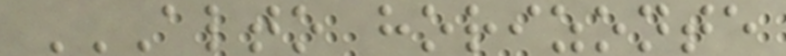ALTO HORIZONTE
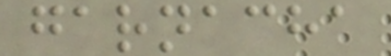garnacha
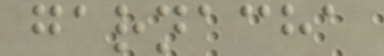garnacha
